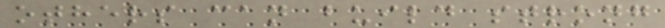others can build strong
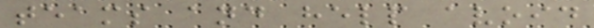teams and help avoid
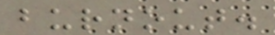burnout.
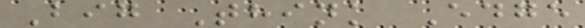Big Think Edge
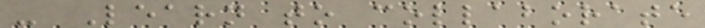- Learn to collaborate
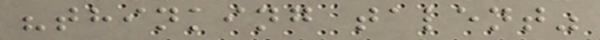"thinking talent"
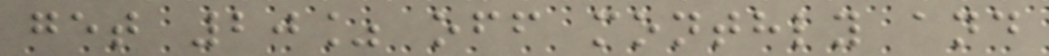get 20% off monthly and
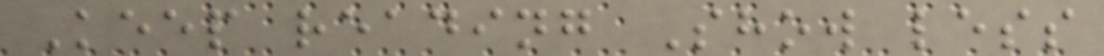Keep reading Show less
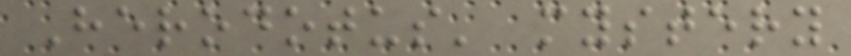Herodotus' mystery
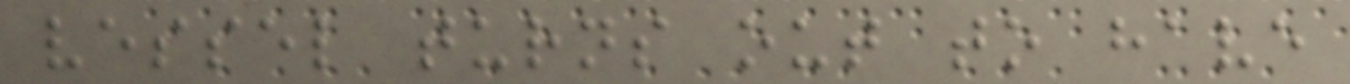vessel turns out to have
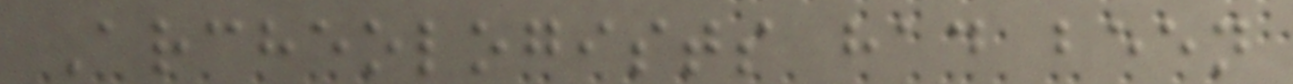Archeologists had been
